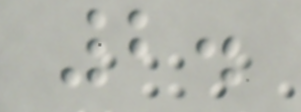2.
